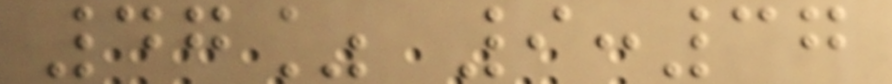47% 9:37
